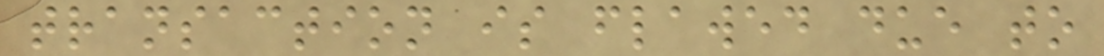transaction is flawed due to
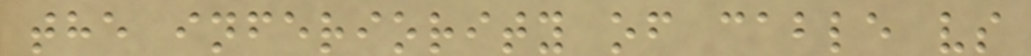the inferiority of cable vs
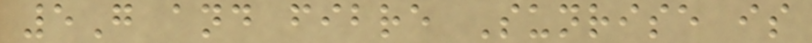5G and fibre Sunrise is
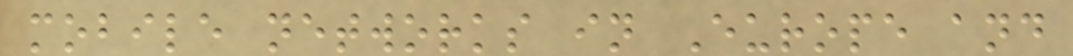mobile networks in Europe and
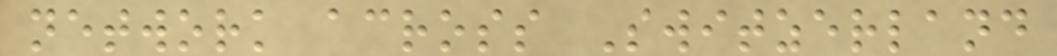network across Switzerland
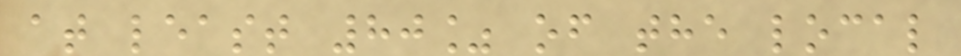at least 80% of the local
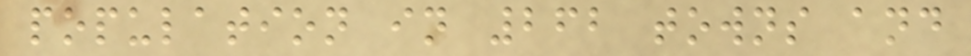population in 262 towns and
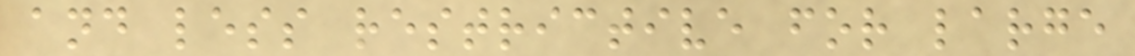and less restrictive for large
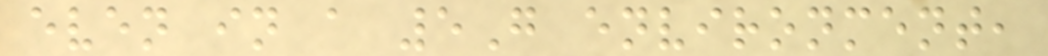even in a 5G environment,
